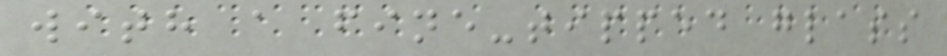with a fine-tipped glass
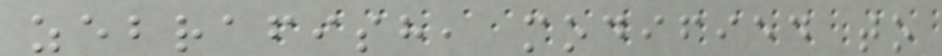zebrafish, modified to
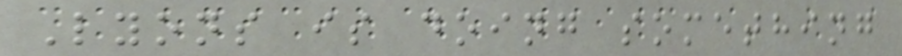Lyons is doing something
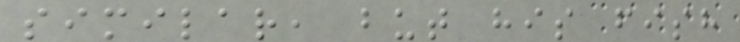similar, but his fish
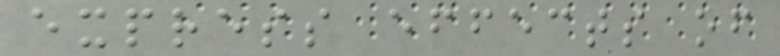express effects of
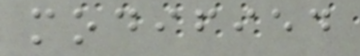modified
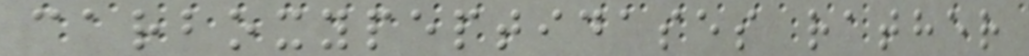carboxypeptidases rather
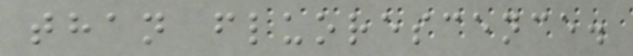than fluorescence.
